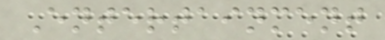Entertainment
